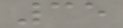35
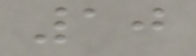10
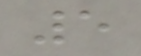5
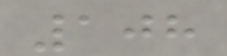108
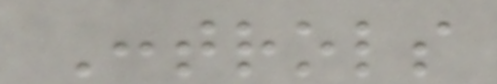Controls
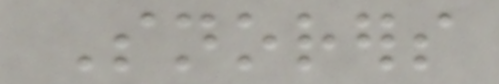Snorers
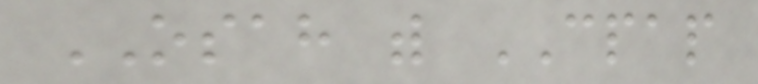OSAH with CPAP
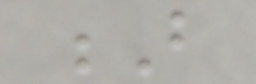B
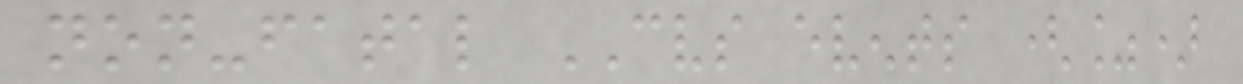non-fatal CVS events (%)
